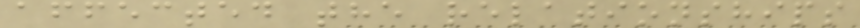affected the relationships
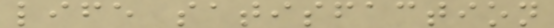life satisfaction
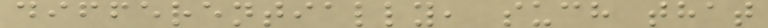differentially, such that
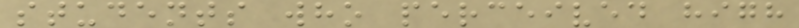students who perceived high
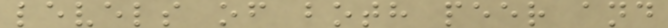levels of both peer and
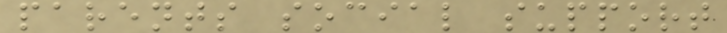parents social support
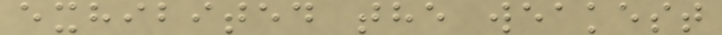exhibited the weakest
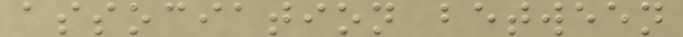association between
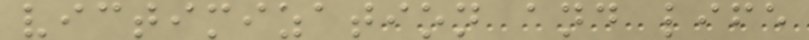victimization and life
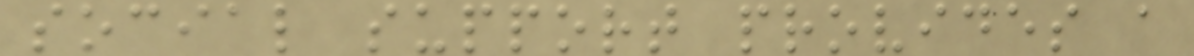social support provides a
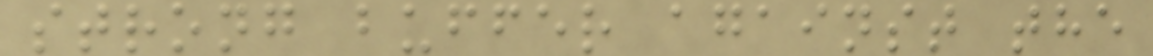strong buffer against the
